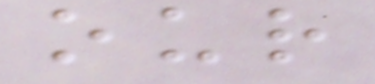our
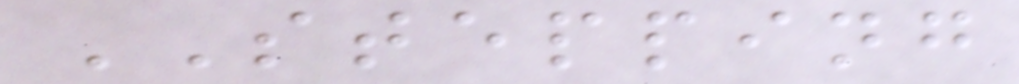STEPPING
